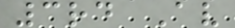3rd Av
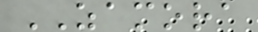ZAMORA
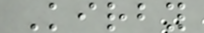Kirby
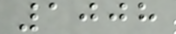1008
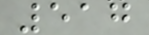517
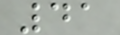41
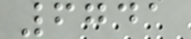6741
